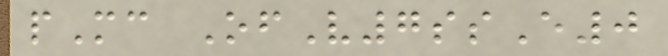pMc OfV7ssE0
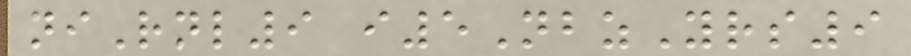niRnl9 i5NbzYrs9
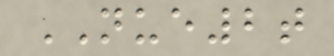NUE2t
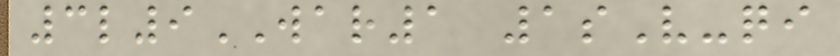3l9WAR1 1sV-qi
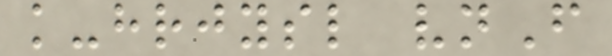k-hrjysl vnF
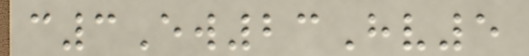c3Ew23Hv5
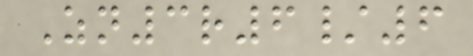Zn3r6/6
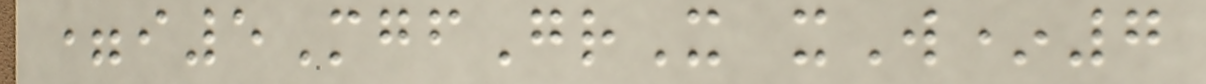=i5MgfGrX xW*7
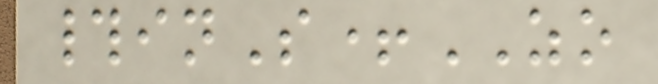#inS+ZO
